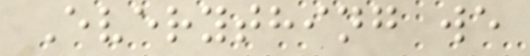Everything we
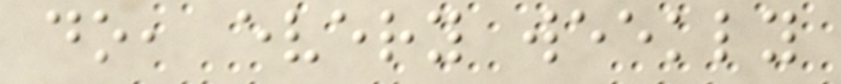do, every weekly
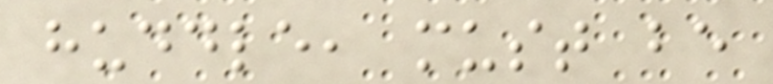huddle, must be
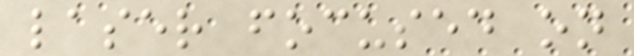laser focused on
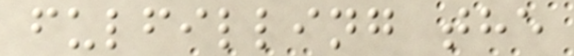fulfilling the
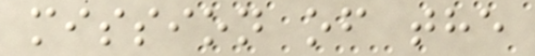mission of the
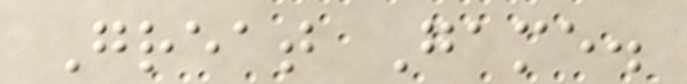Great Game.
